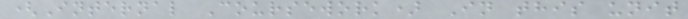(Internal Coursework) In this unit
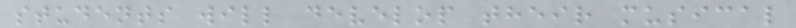students will develop their musical
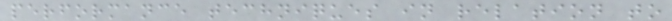performance techniques in relation to
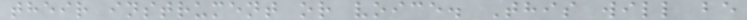their instrument or voice. This will be
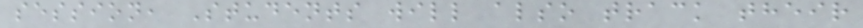session, Students will also track their
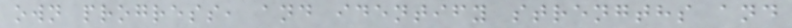own progress, and identify strengths and
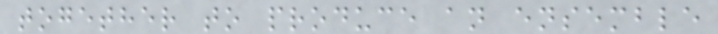together to produce an ensemble
